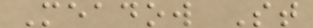Meadow St
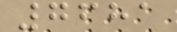7681
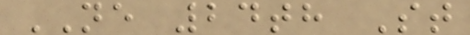NE 24th St
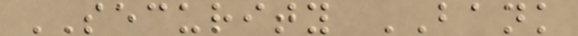SECURITY BANK
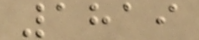1819
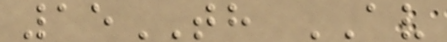15TH AV
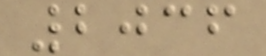2036
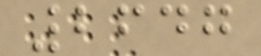2647
